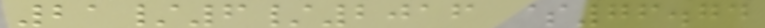21/6/2016 $76.74
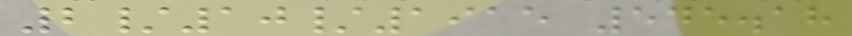2/10/1915 545.18
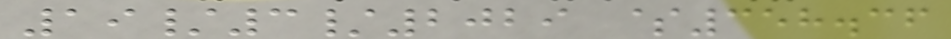19/3/2029 $358.36
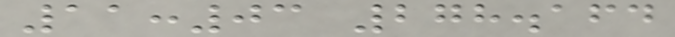11:03 278.164
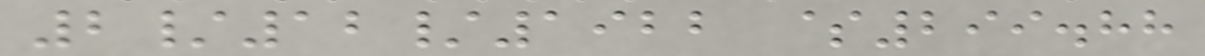2/12/1922 $299.88
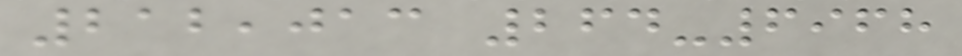212,013 264-6968
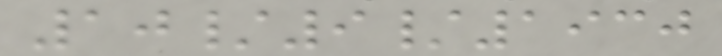10/9/1930
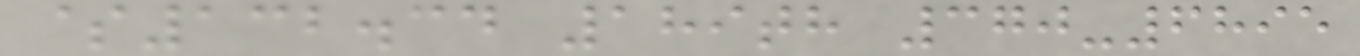$132.34 189th 370-6895
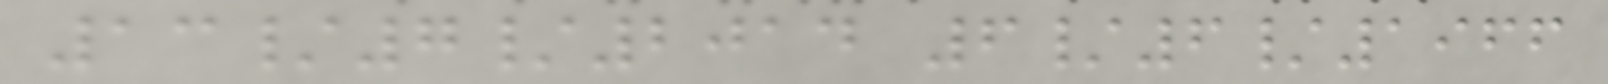13/7/2014 6/6/1966
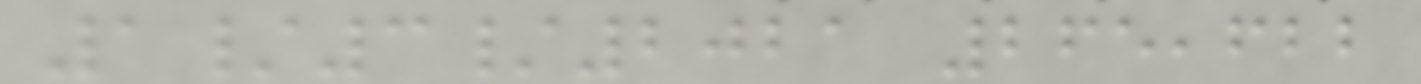1/3/2021 265,622
